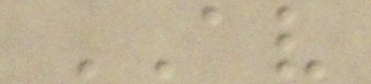AV
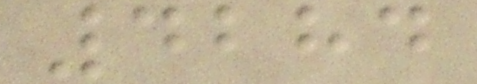4284
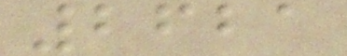2621
